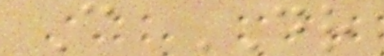C DR
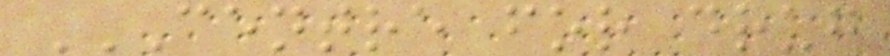CENTRE FOR DRUG
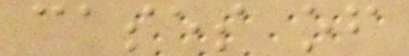cases of
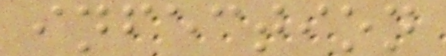infection
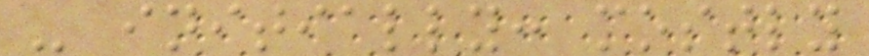- initially: mostly
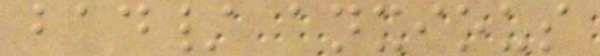bad/ anxious
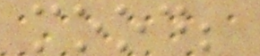mood;
